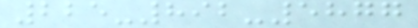225-892-5877
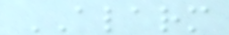ALARM
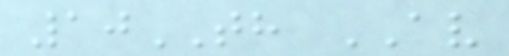10TH AV
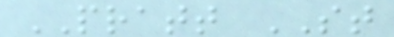PRATT ST
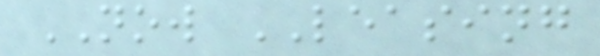NOW LEASING
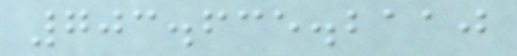703.635.2110
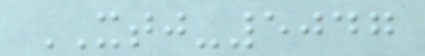XTJ-5047
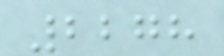2278
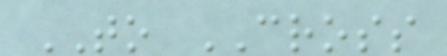TO CROSS
